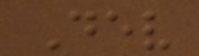Dev
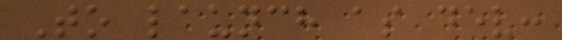To launch as dev:
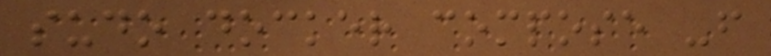sudo docker compose -f
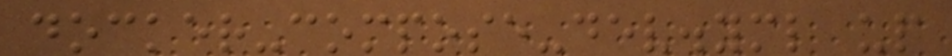docker-compose-dev.yml up
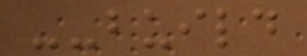--build
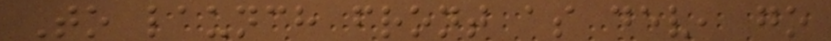To launch front as dev, go
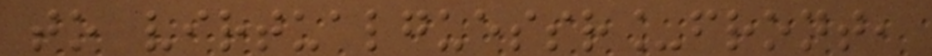to virtualguessr_front,
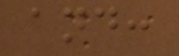and:
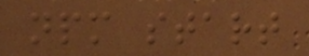npm start
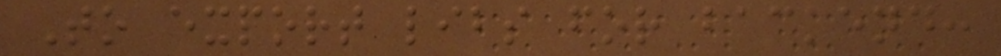To export libs for backend:
